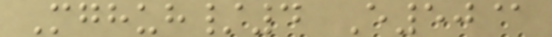Mghuh/4 E50@
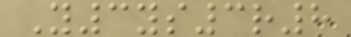Y3ys3r8
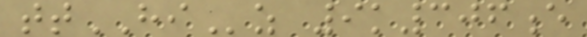ttHIz 9k306e
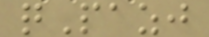qPazj
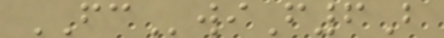FCwiF6B
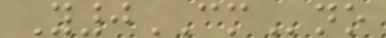Y0CMno
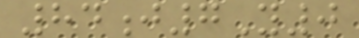84j7Y0
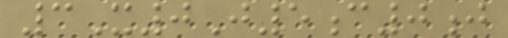3X0J5c0j
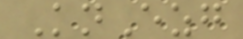KnEzg
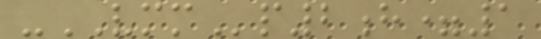-VMMp2h=1
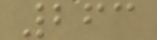263
